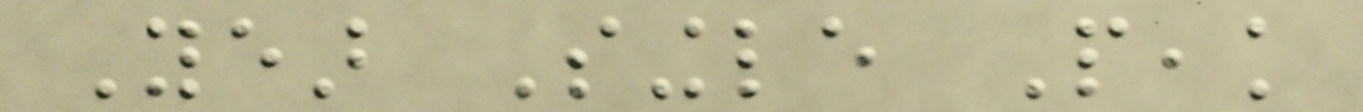Year Single Peak
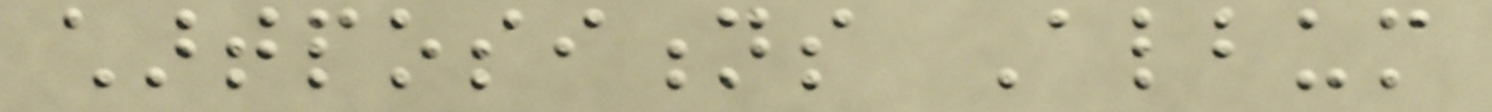chartpositions Album
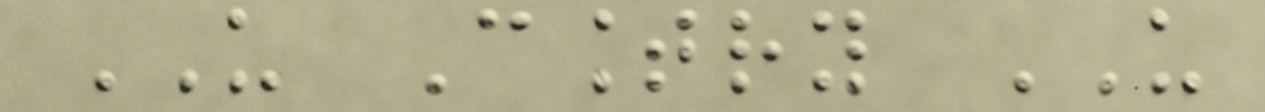US Country US
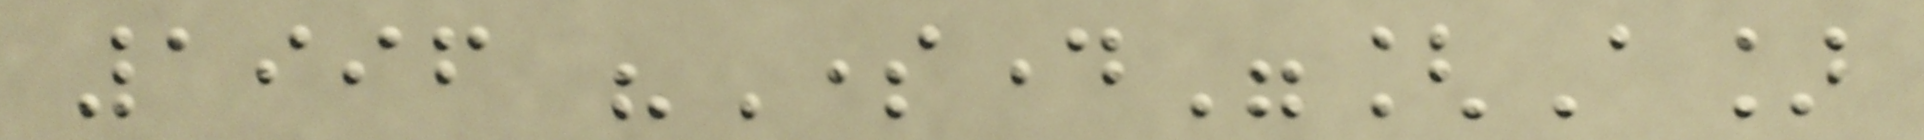1996 "Someday"[A]
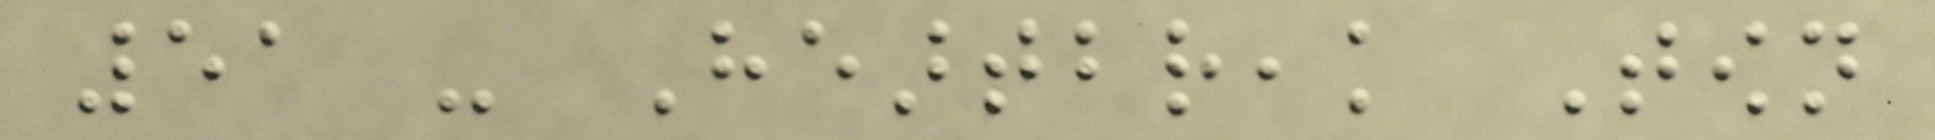51 - Heartbreak Town
